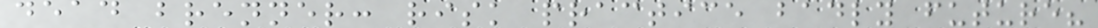dead brenner: risk practice badly future?
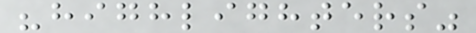"highlighters"
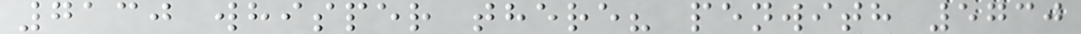7130 whisper there? penwith 5730
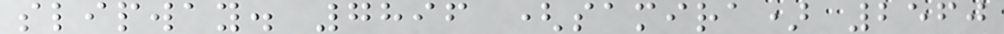slipway. 7896 (samira) 2560
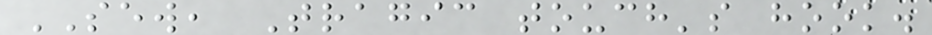SEW, Tragic touch's hook.
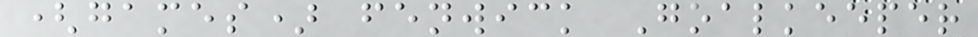(games) fenwick Goalkeeper
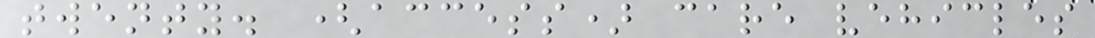twenty. (access) care vehicles
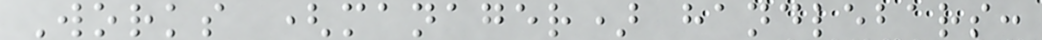Works (manager) handlebars:
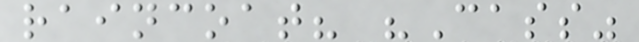raincoat? "Cass"
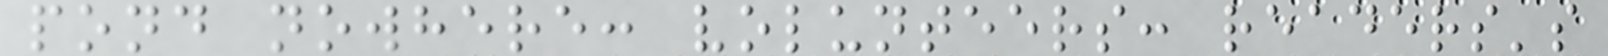pond nowhere: volunteers: readers's
